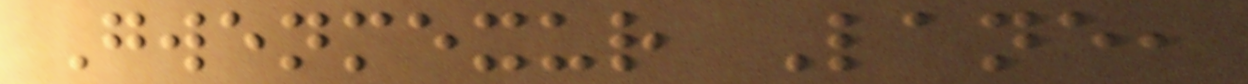Gwenmexur Lane,
